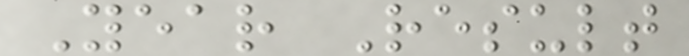Year Result
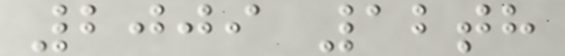2009 12th
